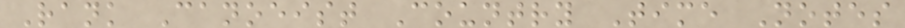Rank Canoeist Country Time Notes
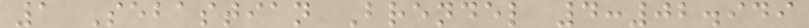1 Sebastian Brendel 4:02.949
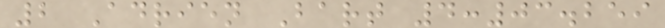2 Adrien Bart 4:03.259
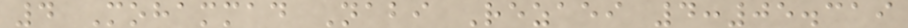4 Mohammad Nabi Rezaei 4:05.319
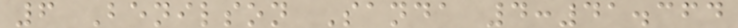6 Benilson Sanda 4:41.364
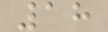18
